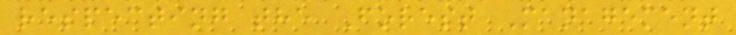respecting the Forest Management
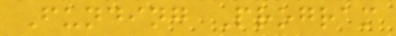Funding Program
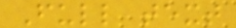Full text
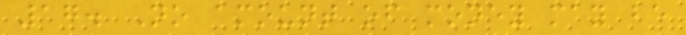17. No amount of money may be
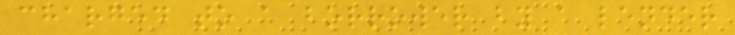charged to a borrower by a lender
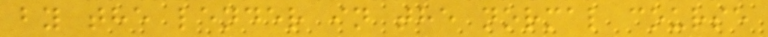by the lender in the normal course
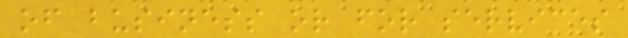of business or for services
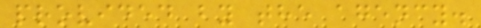provided by the agency.
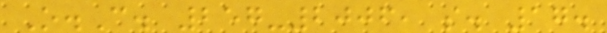O.C. 257-2006, s. 17.
